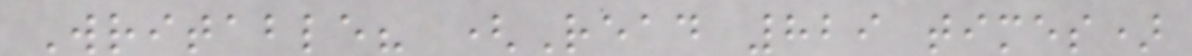Writable? (Read 829 times)
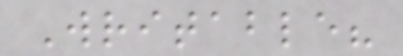Writable?
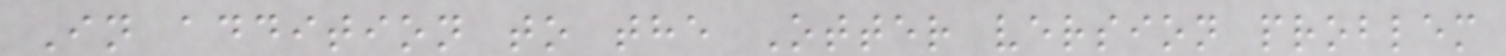In addition to the Otter version problem
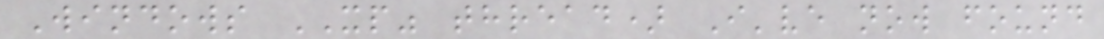Windows XP" thread) I've now found
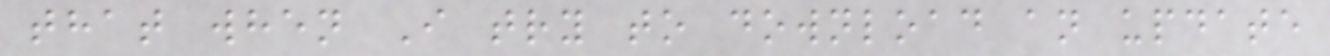that when I try to download an update
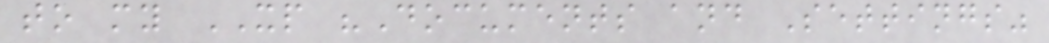to my XP "Documents and Settings"
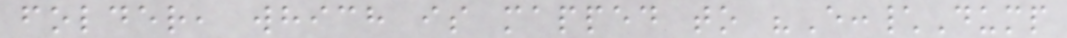folder, which is mapped to "E:\Dump
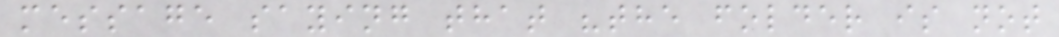message saying that "the folder is not
